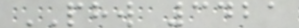PHW 3421
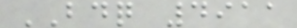BDQ 4911
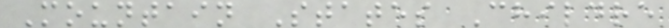Mountain States Childre
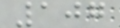107
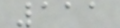111
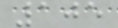105
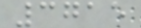3715
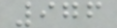976
